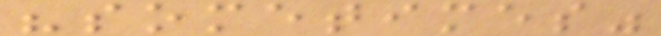"sometimes"
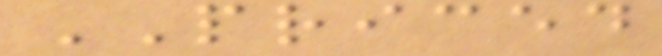PRICED
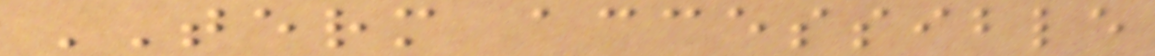TERM accessible
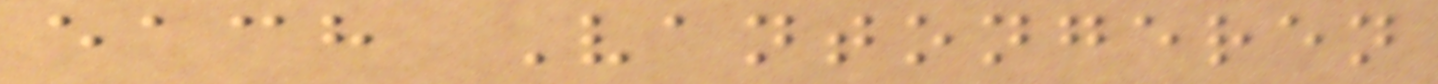each Vantongeren
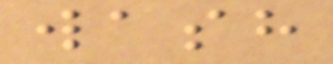wash
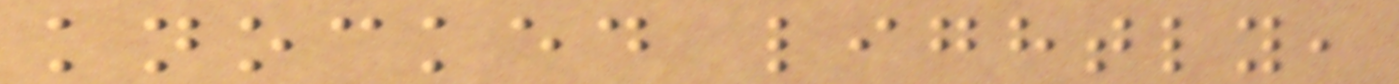knocked lightly,
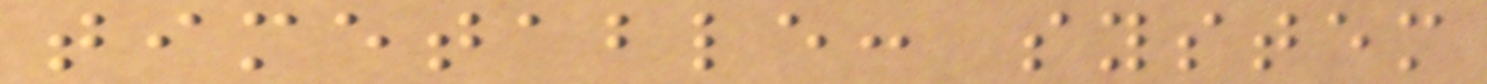timetable: system
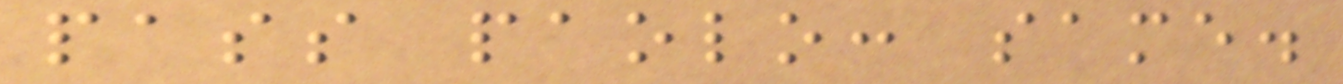pass paolo: same.
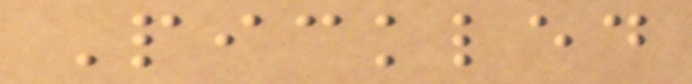Pickled
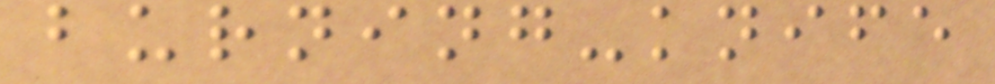burning-knife
